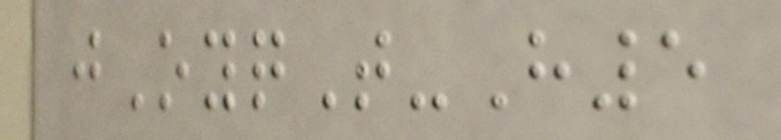jOyqT-H5
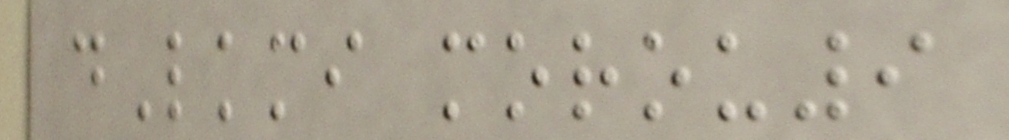dLkmi morou9
